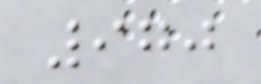970
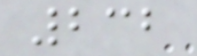232
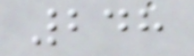248
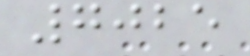7025
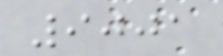9001
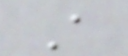A
